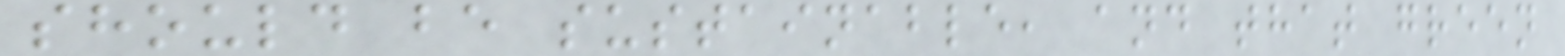should be sustainable, and that green
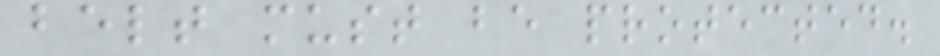belt must be protected.
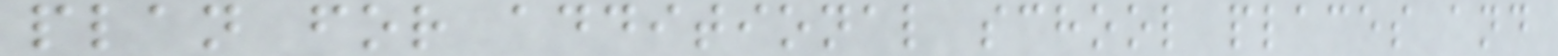plan for additional school places and
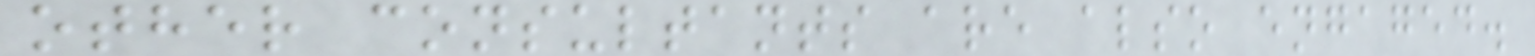other consultants are also engaged.
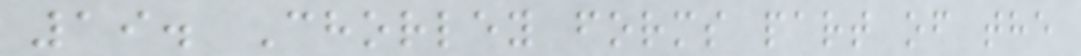19. Chorley forms part of the
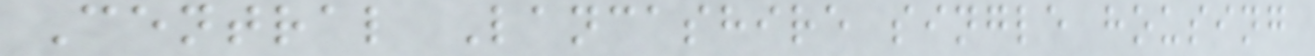Central Lancashire single housing
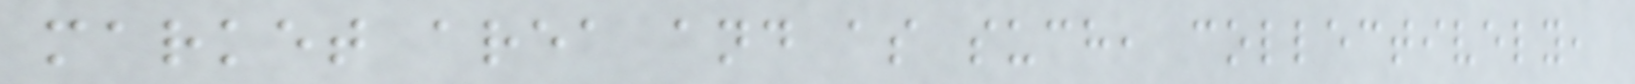market area and as such, collectively,
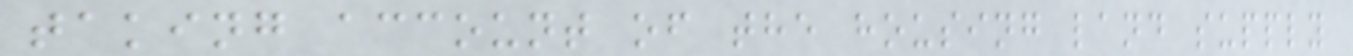taking account of the housing land supply
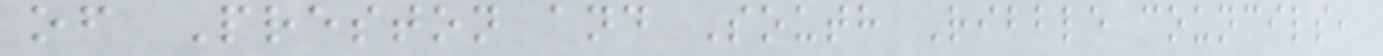of Preston and South Ribble councils,
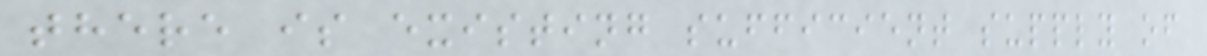there is existing sufficient supply of
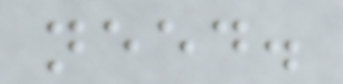need.
